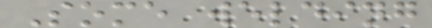Some welding
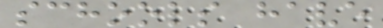schools have
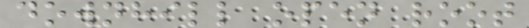downhill open root
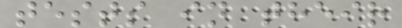tests in their
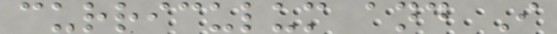curriculum and I
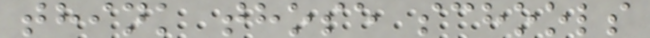think those schools
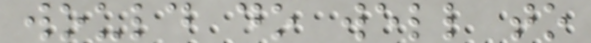would do well to
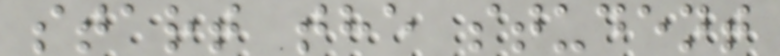start the student
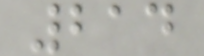214
